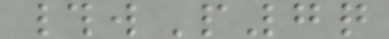#wP7q
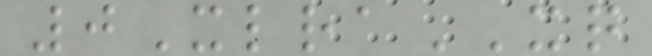0XlraXQ
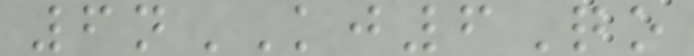6nKJ6Qo
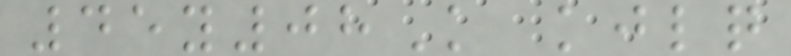45y08K kjlq
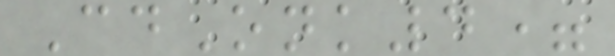CdOnk4=
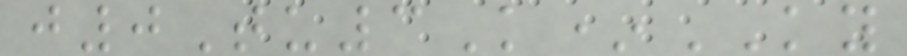j0Tu3K*KY
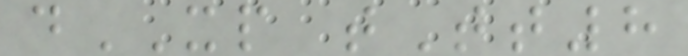dXP tTt8
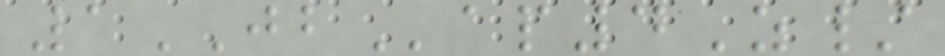1JBap4Z/
